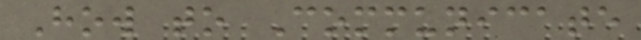How to Communicate
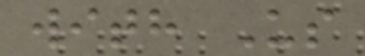with Us
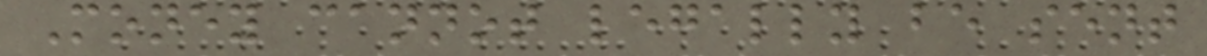Money cannot legally be sent
